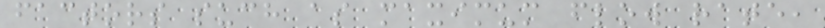factors such as maximum flow rate,
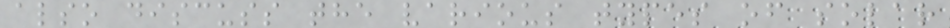also discuss the various types of solar
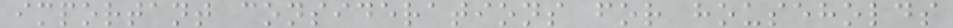important considerations for households
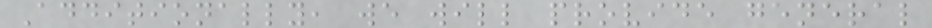Additionally, we will provide general
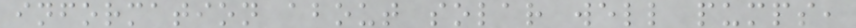information about solar well pumps,
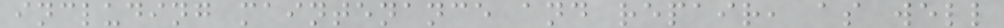including maintenance and repair, as well
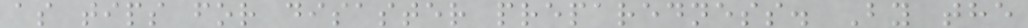as tips for disaster preparedness. By the
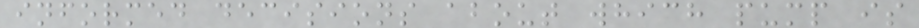informed decisions about which pump is
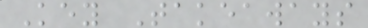Key Takeaways
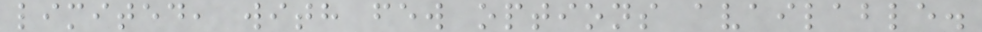limited, with few options available.
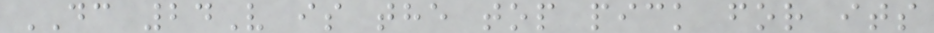DC 24V is the top pick for its
